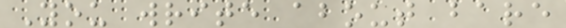You write about bare
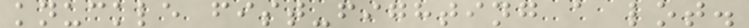knuckle fist-fighting a lot.
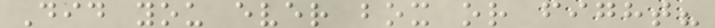Did you ever box or fight?
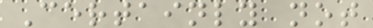Certainly not
